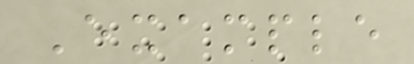Example
